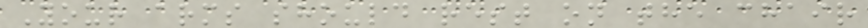Your arms should rest on the chair
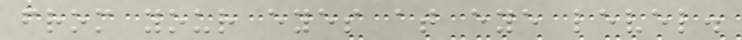from your eyes at eye level.
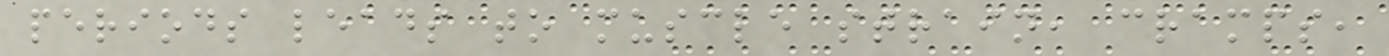periods leads to muscle strain, cramps,
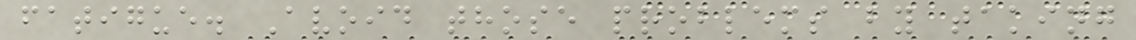fatigue. Avoid those problems by taking
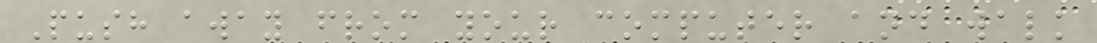Push away from your computer and walk
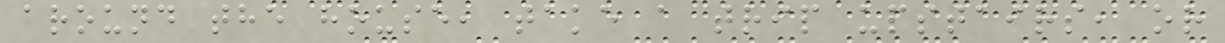around the house, take a trip upstairs, or
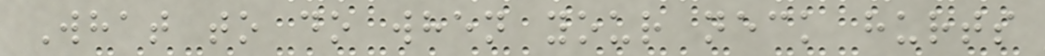What to do when your neck hurts
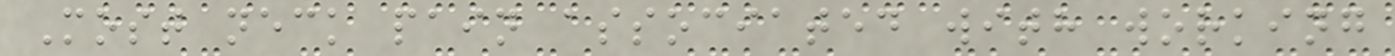Most neck pain associated with working
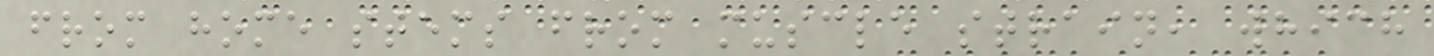from home stems from muscle strain, which
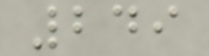249
